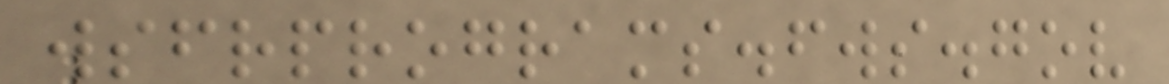wsfrprograms.fws.gov
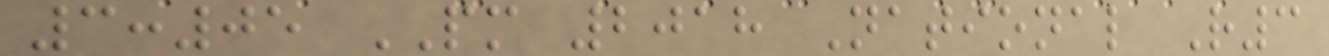3:05 PM 2018 National R3
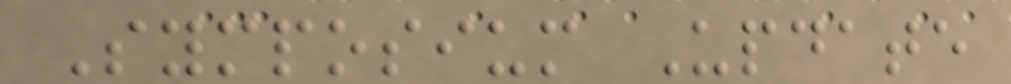Symposium Update
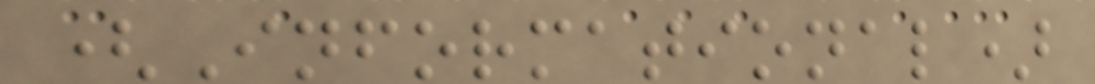(Informational)
